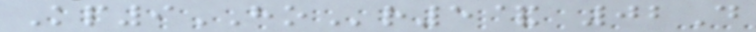Kp9HOr5& 02D
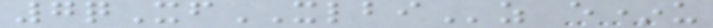7qXfXLBIz e*u
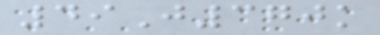49J370k
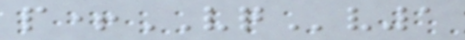p+VQv1
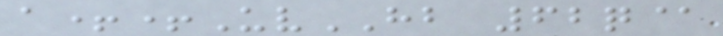a++UvHB 62q@
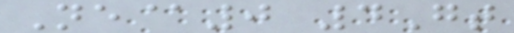Ne@0 4Gt
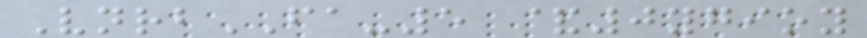VnrbFA-5 &0ygioy
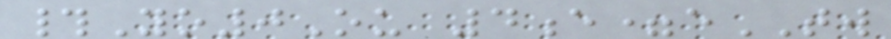#Yo0Ou 4e=eTW
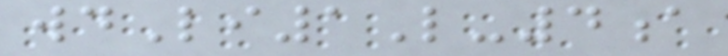wdLi1L-4a
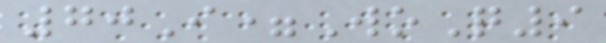70I=WoQ9
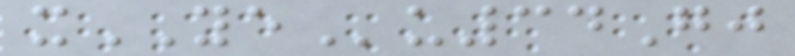xYEu34Gj
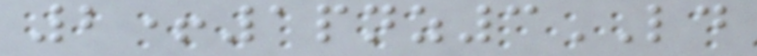2+1pnz3LD
